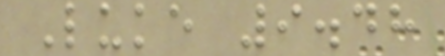Luke 9.48
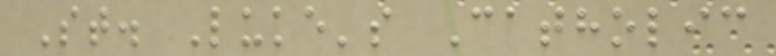St. Luke's Catholic
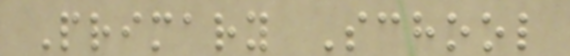Primary School
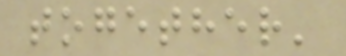together'
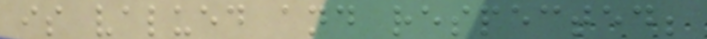is valued and respected;
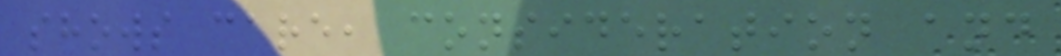shows care, consideration and
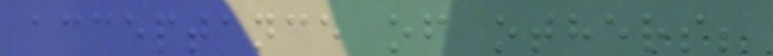acceptance of others;
